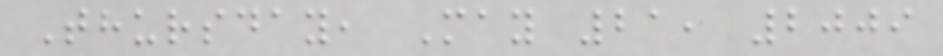Thursday, May 21, 2009
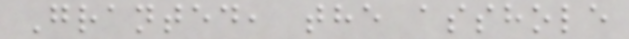Granted, the asshole
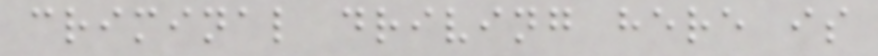criminal driving here is
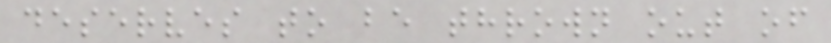deserves to be thrown out of
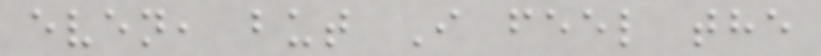even, but I feel the
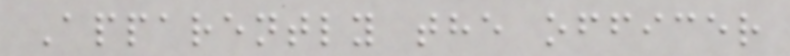Apparently the officer
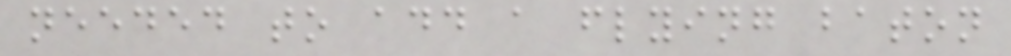needed to add a flying baton
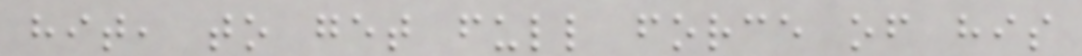hit, to get full force of his
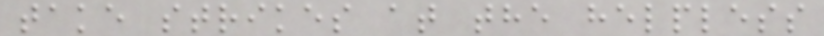take strikes at the helpless
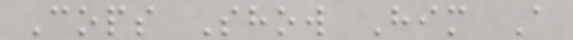Cops Show Him A
